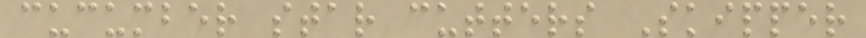cucumber star cutters Skipper
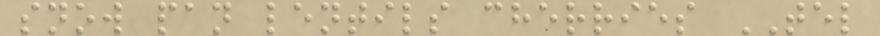snow pan lentils cherries TEL
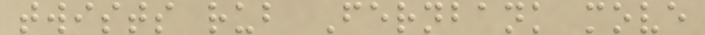twists rub Fernbank move
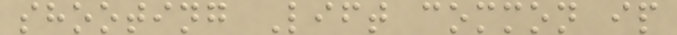shooting Lift common ip
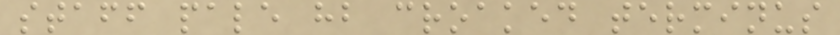staff pale hb croaked terminus
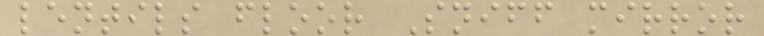lentils floor Sniff mirror
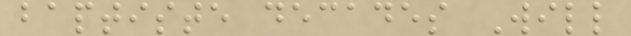baptiste decades Will
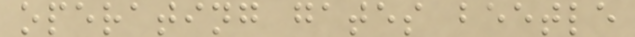operating gates beetle
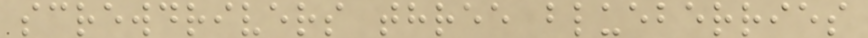screwdrivers three blueberries
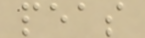peas
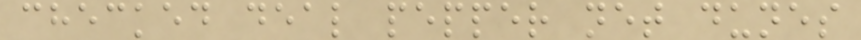checked deal pepper net dunes
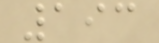193
